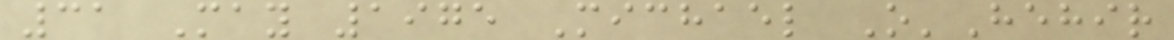31 May 1975 Michael O'Hehir
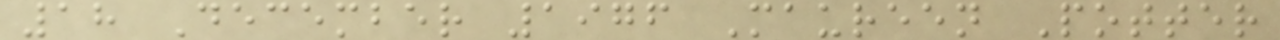18 December 1976 Maureen Potter
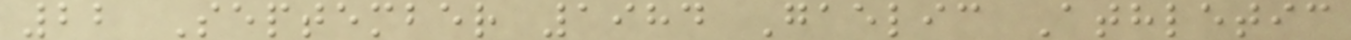22 September 1984 Gaelic Athletic
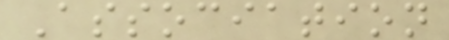Association
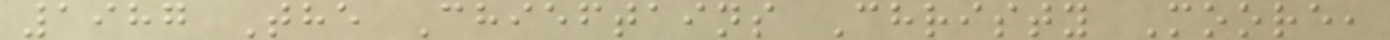1987 The Chieftains Christy Moore,
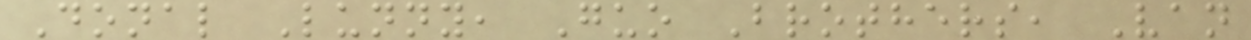Donal Lunny, Guo Brothers, Van
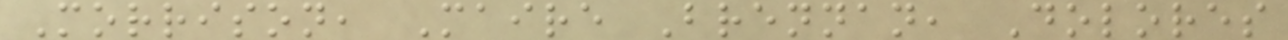Morrison, Maire Brennan, Dolores
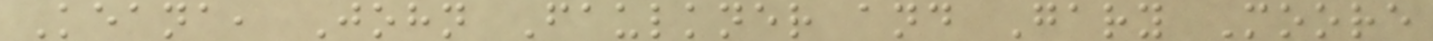Keana, John Faulkner and Gary Moore
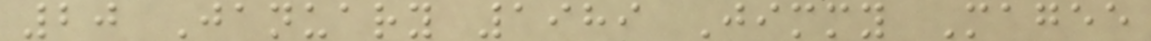20 January 1989 Jimmy Magee
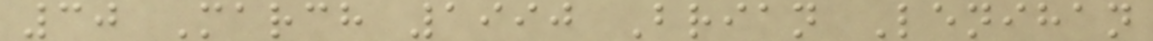30 March 1990 Brian Lenihan
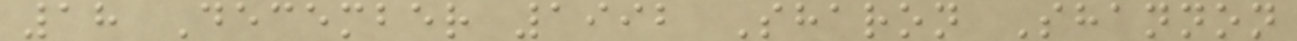18 December 1992 Sharon Shannon
